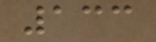133
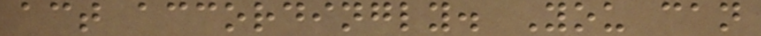act accordingly. You can
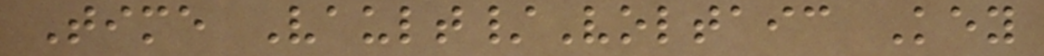Time Vault/Voltaic Key
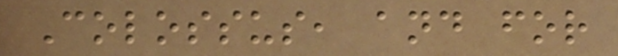Colossus, and for
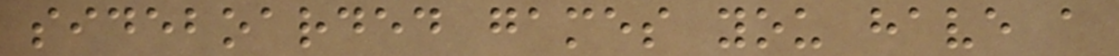sideboarded games you have a
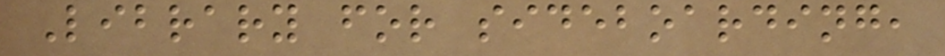Library for sideboarding,
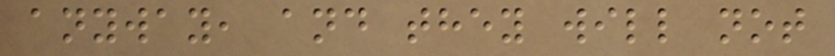anyway, and they will not
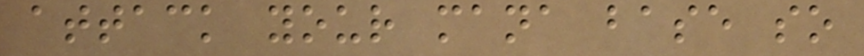attack your mana base so
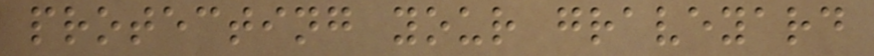protecting your graveyard
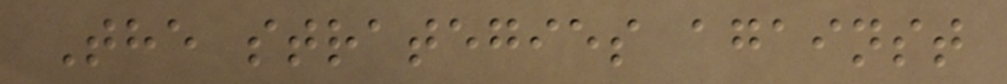The strategies against
